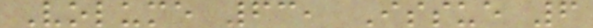Volume 63, Issue 6
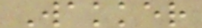Wakker
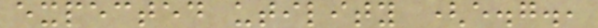expected utility (e.g.,
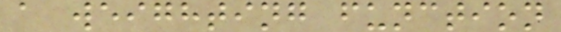a weighting function
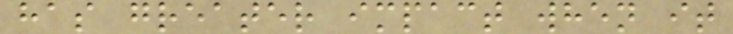has greater impact when it
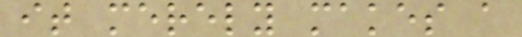it merely makes a
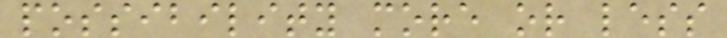possibility more or less
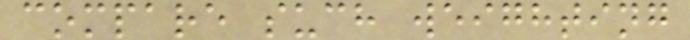compare such weighting
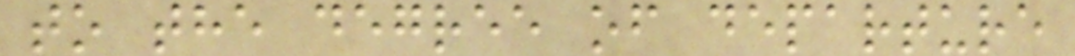to the degree of departure
